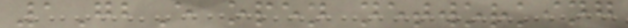1GbE open networking
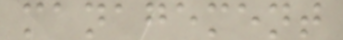management
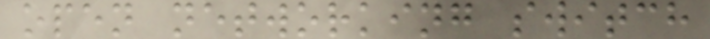open networking switch
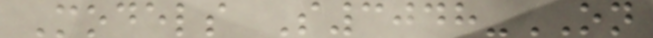Models S3048-ON
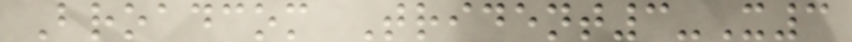Broadcom Trident3-X3
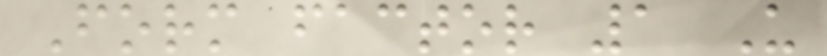Form factor 1 U
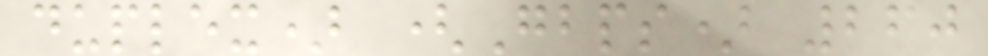duplex) (Gbps) 260
